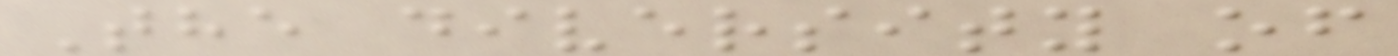The diversity of
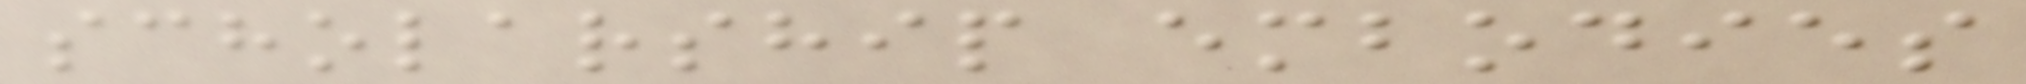scholarship embodies
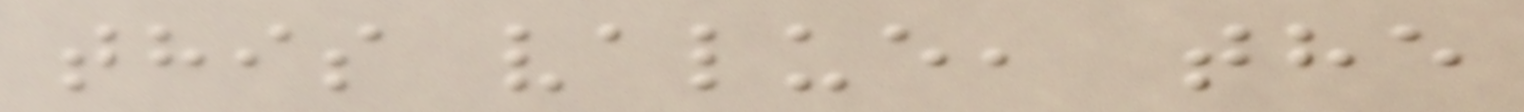this value, the
